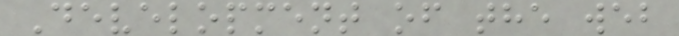Development of the web
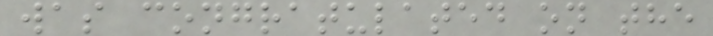was congratulated on the
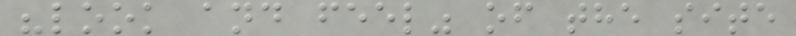"look and feel" of the site
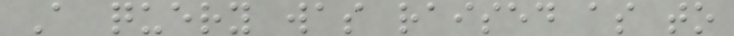A query was raised as to
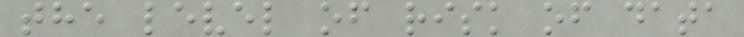the level of risk of data
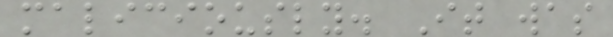maliciously. It was
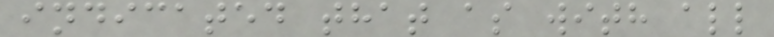indicated that as with all
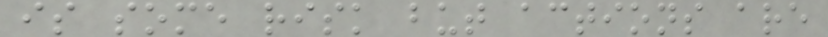is some risk but actions are
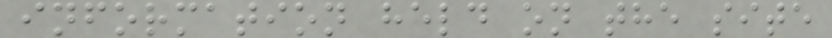information held on the site
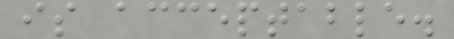is acceptable.
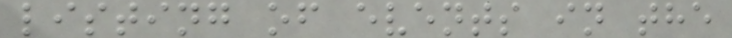listing of events in the
